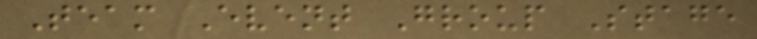Team Event Group Stage
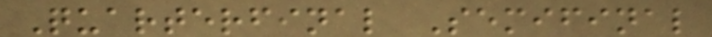Quarterfinal Semifinal
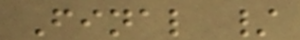Final /
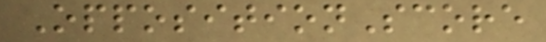OppositionScore
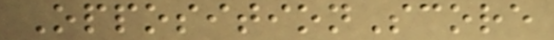OppositionScore
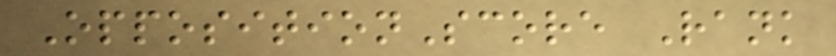OppositionScore Rank
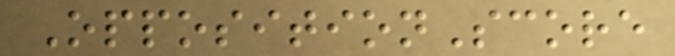OppositionScore
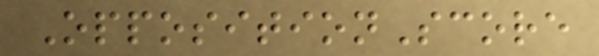OppositionScore
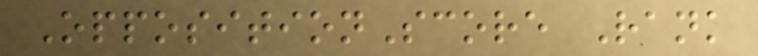OppositionScore Rank
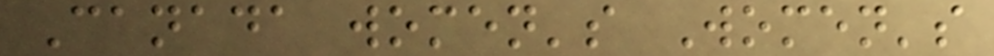Canada women's Women's
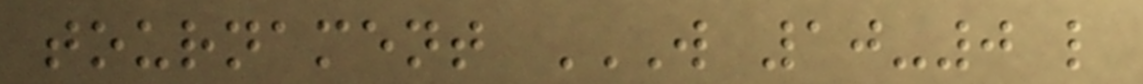tournament W 10-0 L
